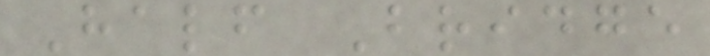Half Bridge
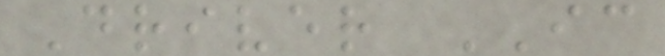Driver IC
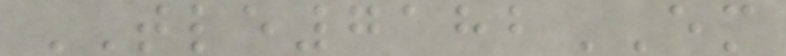TLE7182EM
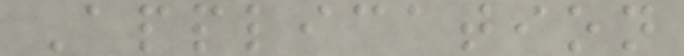Application
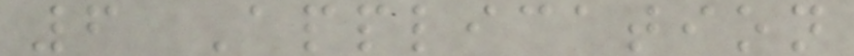6 Application
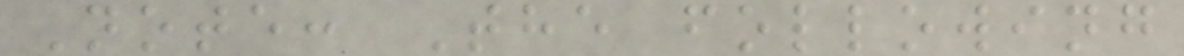Note: The following
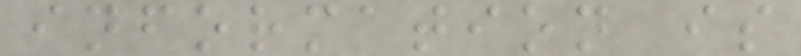information is
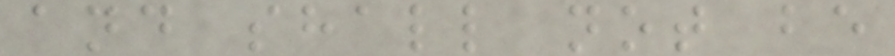and shall not be
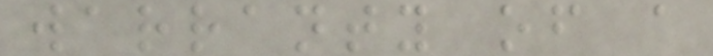warranty of a
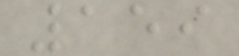159
